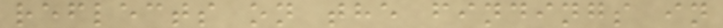reflects on the findings in
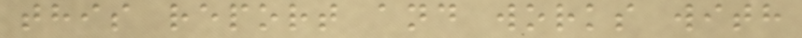this report and works with
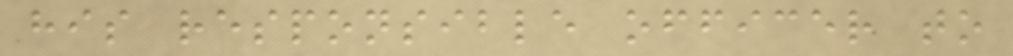his responsible officer to
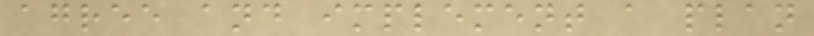agree and implement a plan
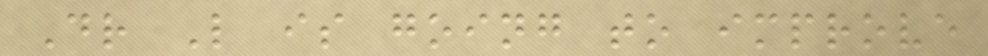Dr L is going to improve
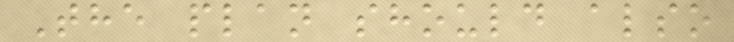The plan should also
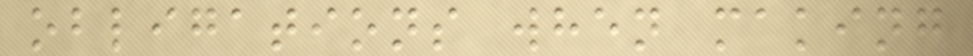obligations when making
